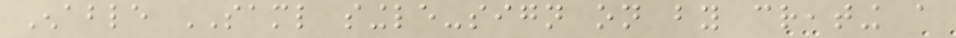Enable SAML single-sign on by creating a
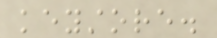keystore.
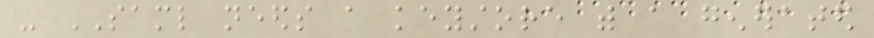- SAML needs a keystore with a generated
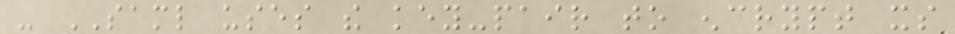- SAML uses the key-pair to encrypt its
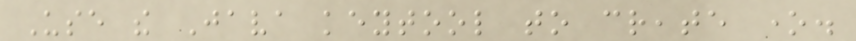Use the Java keytool to create one.
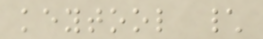keytool \
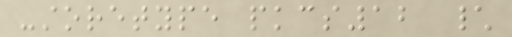-storetype pkcs12 \
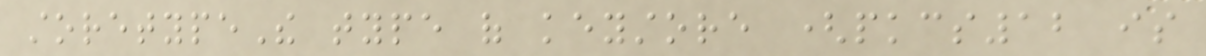storetypeThe type of keystore (pkcs12 is
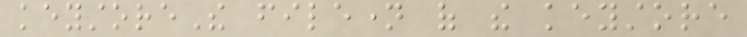keystoreThe filename of the keystore
